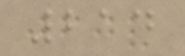214
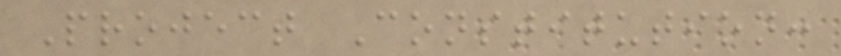Project Constitution:
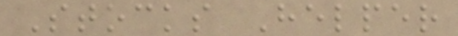Stocks Helper
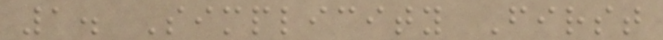1. Simplicity First
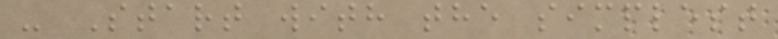- Start with the simplest
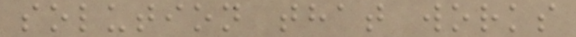solution that works
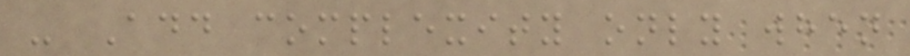- Add complexity only when
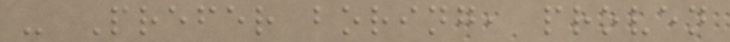- Prefer boring, proven
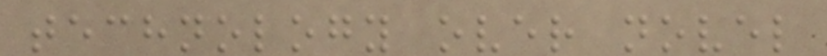technology over novel
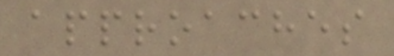approaches
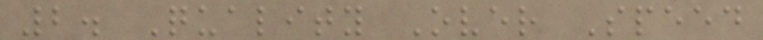2. Quality Over Speed
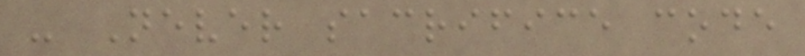- Never sacrifice code
